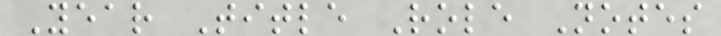Year Title Role Notes
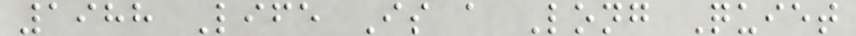1988 Life Is a Long Quiet
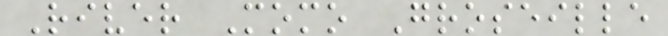River Momo Groseille
